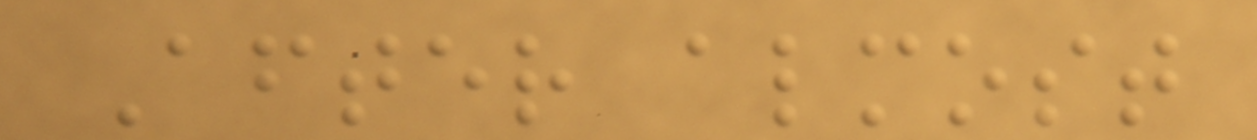After almost
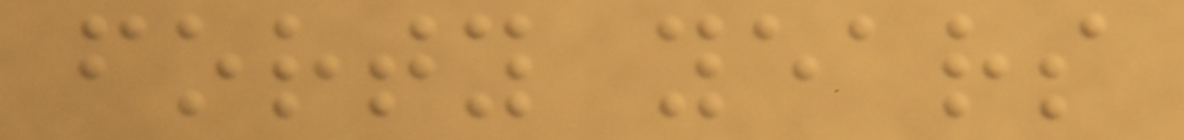forty years
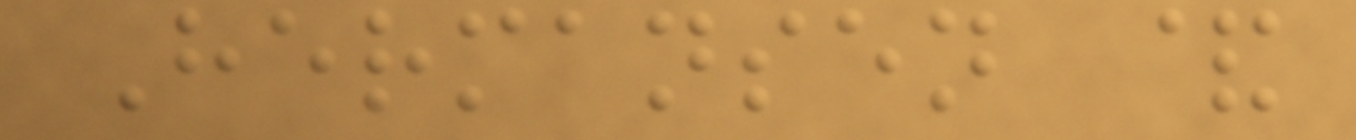Hermansen &
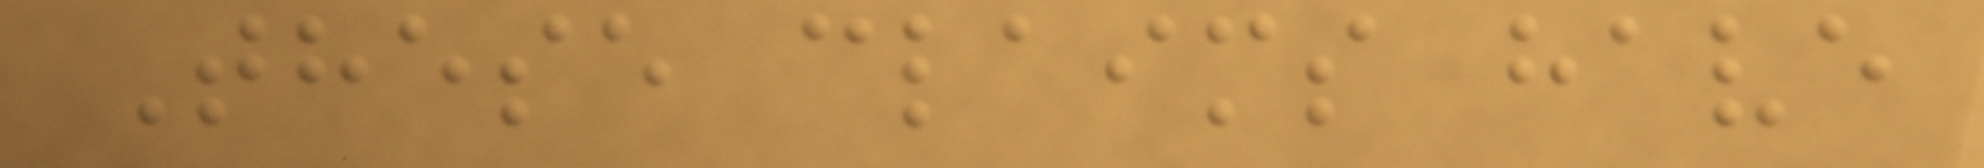These claims have
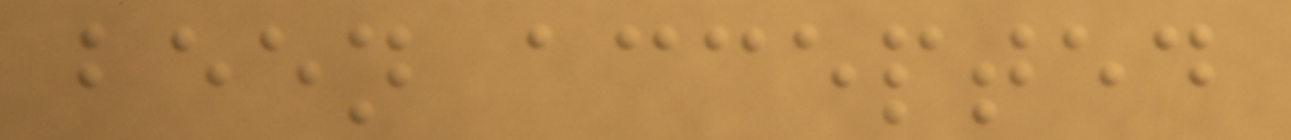been accepted
